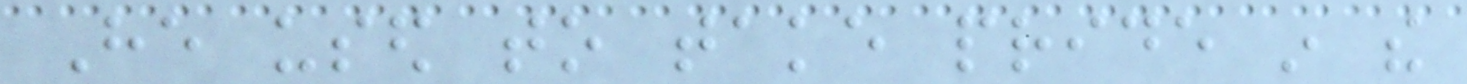He used to take pride in the
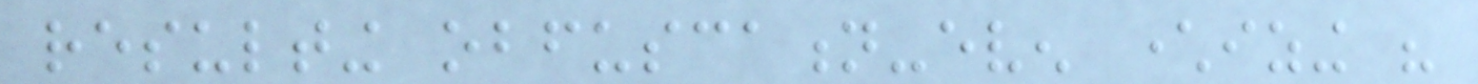resulting obfuscation-even characterizing his
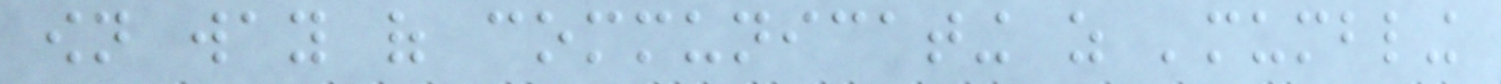own way of communicating as 'mumbling
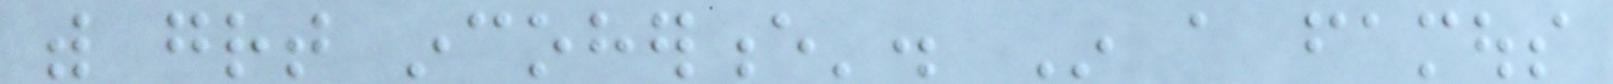with great incoherence'. In a famous
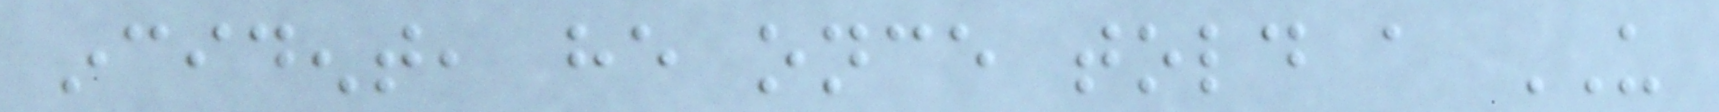incident, he once told a US
